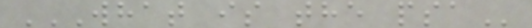WHAT IS THE PSA
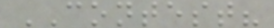CONTEST?
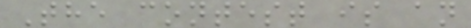The contest is an
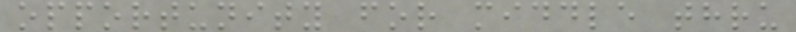opportunity for middle thru
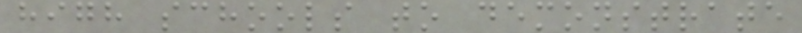high schools to demonstrate
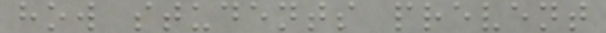how students prevent
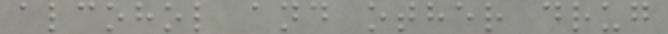alcohol and other drug
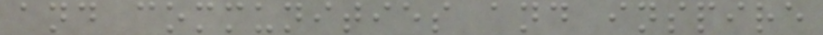and communities and inspire
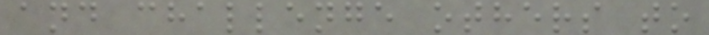and challenge others to
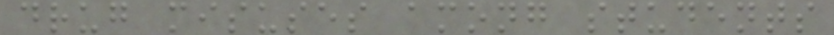drug misuses among students
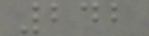242
